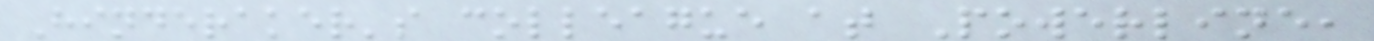Hinderaker's colleague at Powerline,
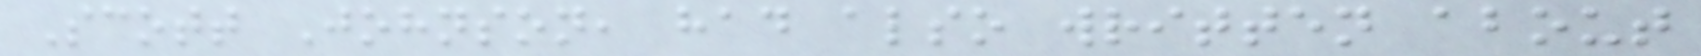Scott Johnson, had also written about
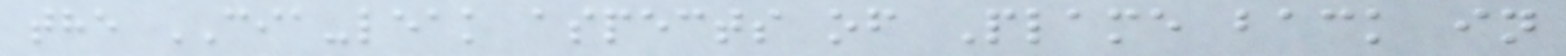the CIA-leak aspects of Plame back in
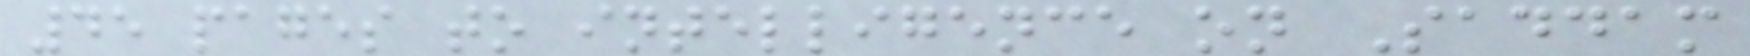45 pages to intelligence on Saddam
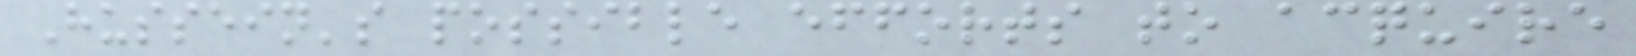Hussein's possible efforts to acquire
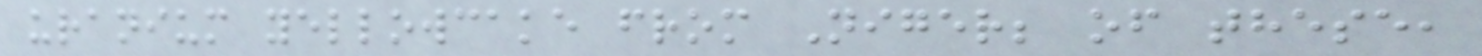uranium yellowcake from Niger; of these,
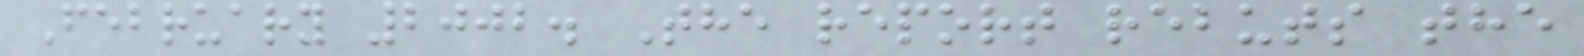February 2002. The report rebuts the
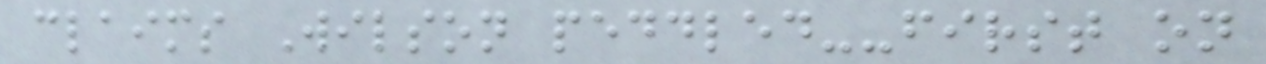claims Wilson peddled--first on
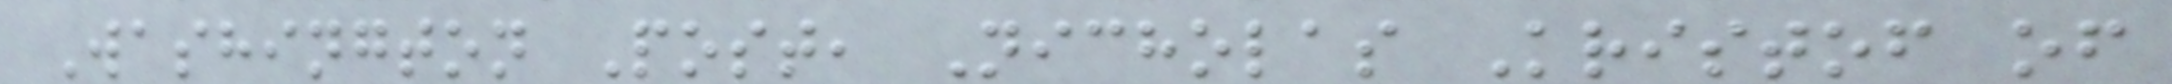Washington Post, Nicholas Kristof of
